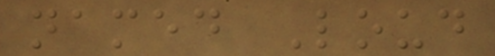named Loud
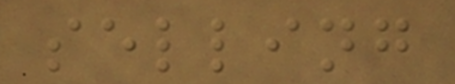selling
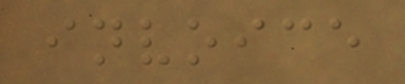invoice
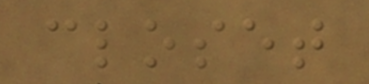closet
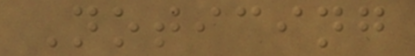Noticing
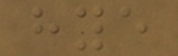hye
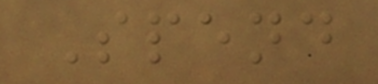Spend
